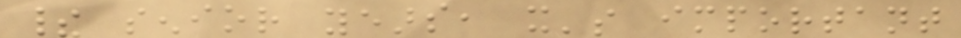their senior years, it's important
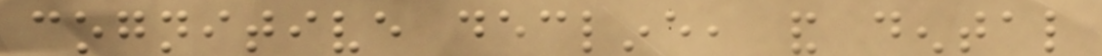cognitive decline, and dental
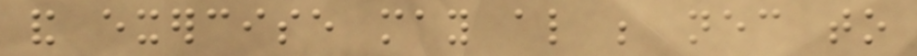and exercise may also be necessary to
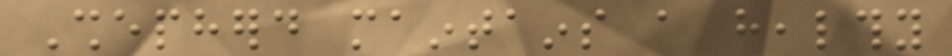Shepherd maintains a healthy
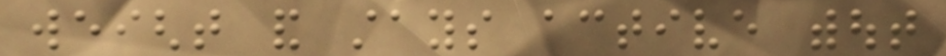weight and stays active without
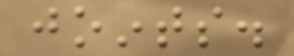joints.
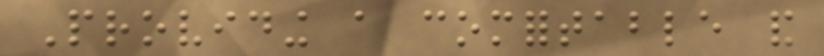Providing a comfortable and
